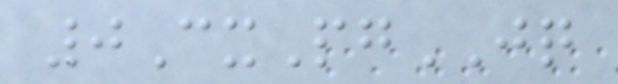0CxPgJQ
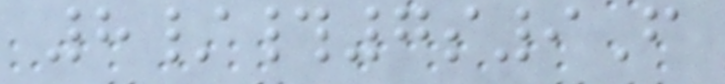8/#7s9F
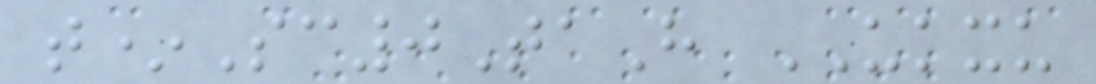t*Sc0TaH UKXU
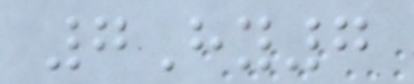7Hy7
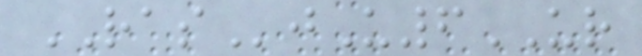RASjU6UR
